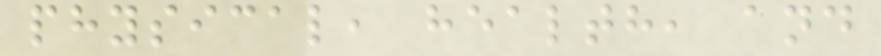physical, health, and
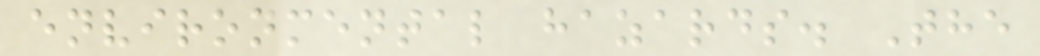environmental hazards. The
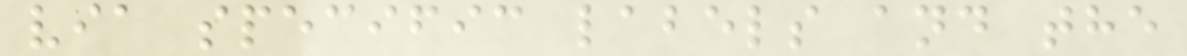via specific labels and the
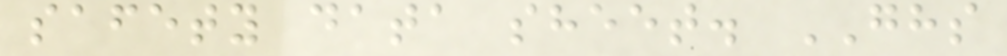safety data sheet. GHS
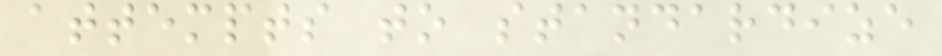attempts to standardize
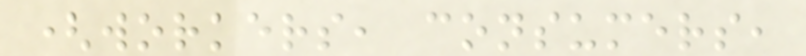(workers, consumers,
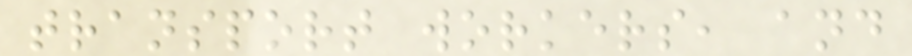transport workers, and
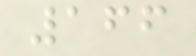166
